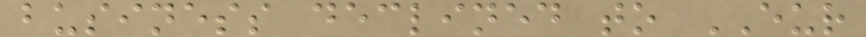business declined to EUR
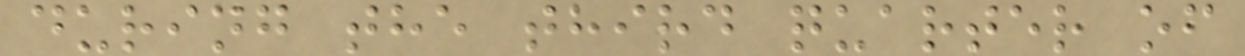during the third quarter of
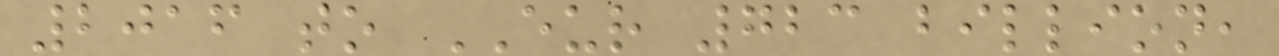2016 to EUR 723 billion,
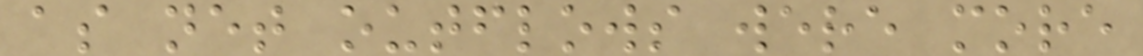as net outflows were more
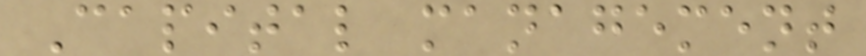Capital management
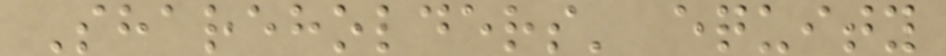Shareholders' equity
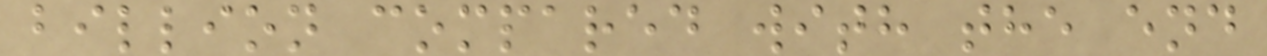billion compared with the end
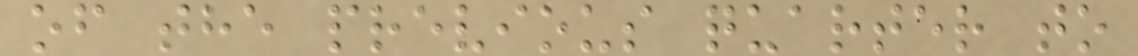of the previous quarter to
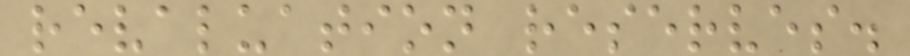revaluation reserves.
